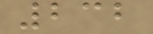232
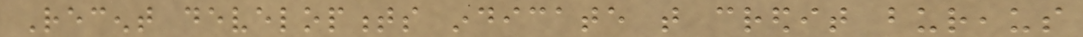Recent developments indicate that credit bureaus
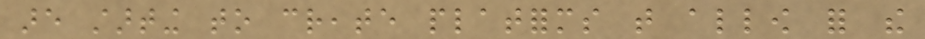are starting to create platforms that allow for the
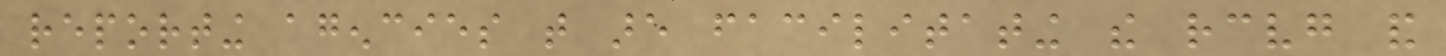reporting agencies that are facilitating the receiving and
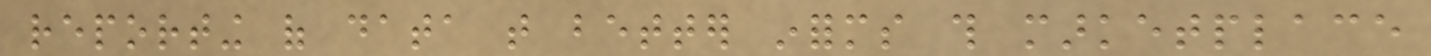reporting of data that better informs this marketplace
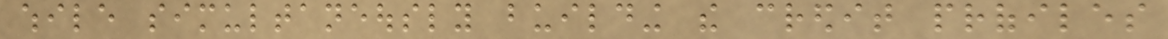while simultaneously building the credit profiles
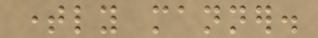timely manner.
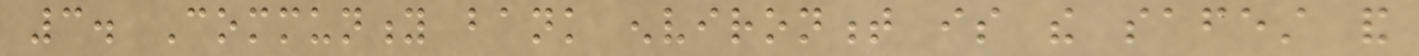3. Community bank environment is the safest and
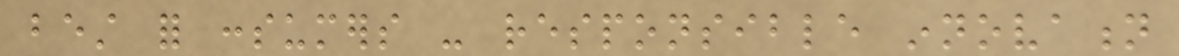best for consumers - responsible innovation
